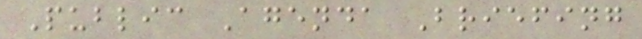Public Agenda Briefing
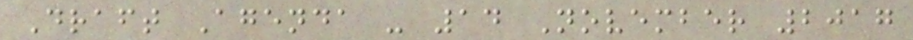Draft Agenda - 14 November 2017
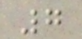7
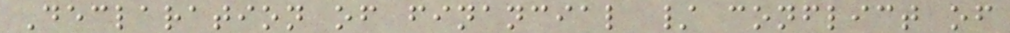Declaration of financial / conflict of
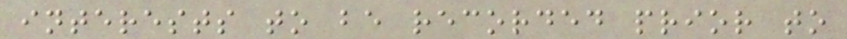interests to be recorded prior to
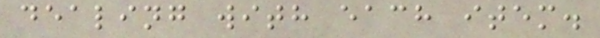dealing with each item.
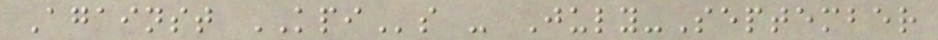Against KPIs - July-September
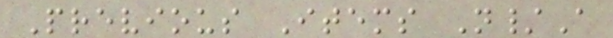Previous Items N/A
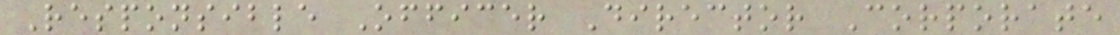Responsible Officer Director Corporate
